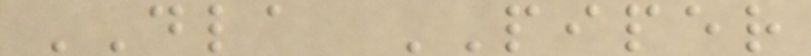DLA PIPER
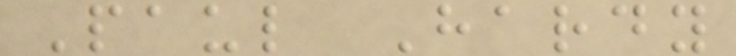Paul Hardy
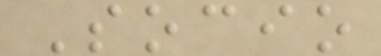Socio
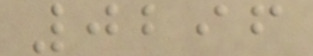0296
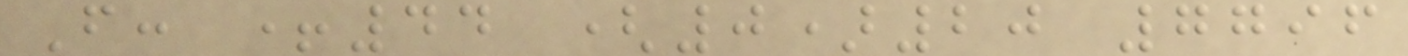F: +44 (0)20 7796
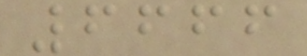6666
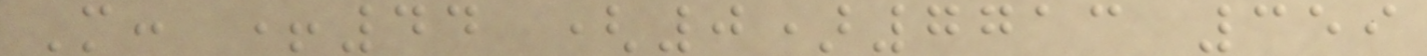M: +44 (0)7713 359
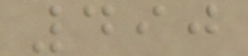490
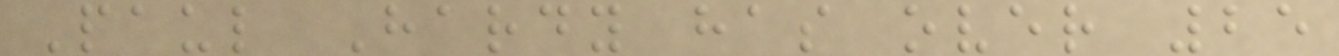Paul Hardy has over 25
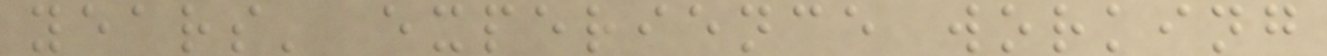years' experience working
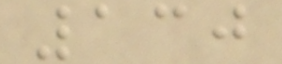130
